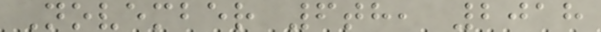November 6th, 2018
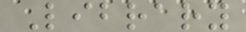Library
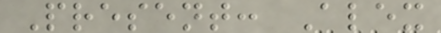Present: Alex
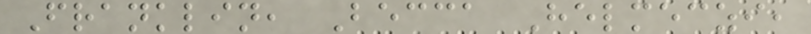Franklin, Becca Helmeczi,
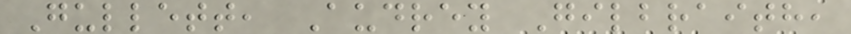Gullett, Audrey Gilbraith,
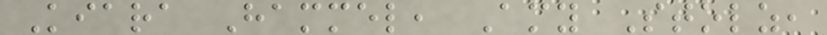Kiara Hammel, Amy Stolz,
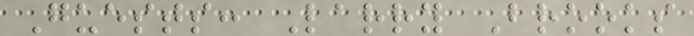Guests: Larry Brooks
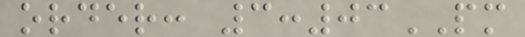order: 3:03PM
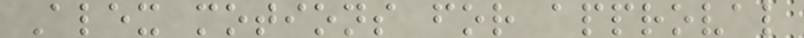Alex motions for approval
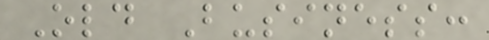Old Business:
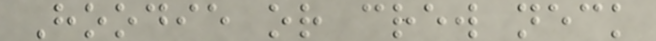Hoodie or crew neck
